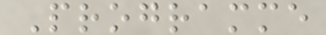Programme
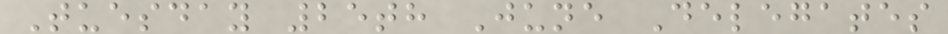Tuesday 25th June Delegates
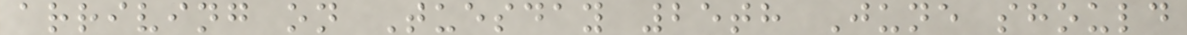arriving on Tuesday 25th June should
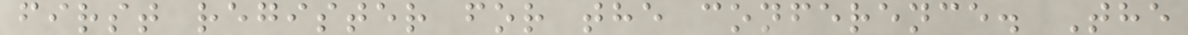first register for the conference. The
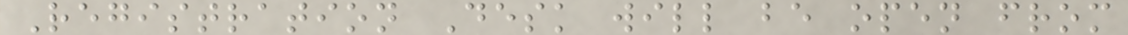Registration Desk will be open from
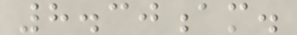8.30am.
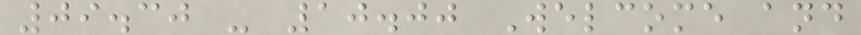09.30 - 10.00 Welcome and
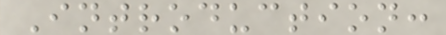Introduction:
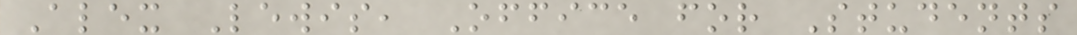Alex Lewis, Office for Students
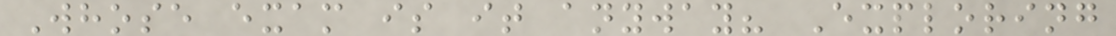Whose exam is it anyway? Exploring
